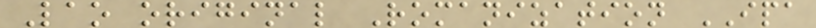Lao original Romanization IPA
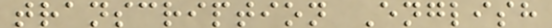transcription English
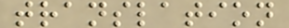translation
